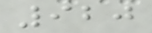920
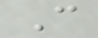C
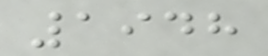1948
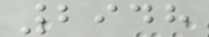2948
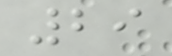29
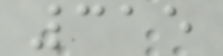315
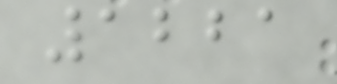1221
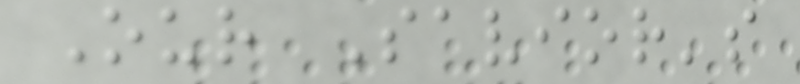Our Savior's
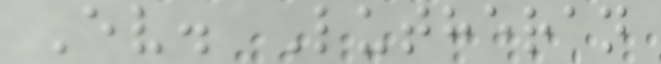Ev. Lutheran
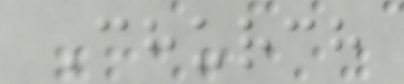Church
